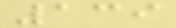139
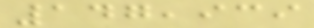147,939
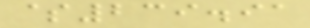$239.91
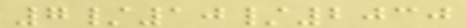7/10/2030
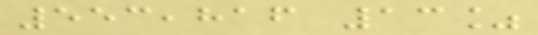553,816 13%
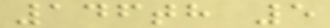146th 5
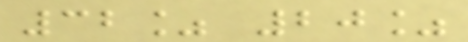32% 20%
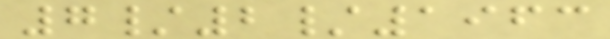7/2/1963
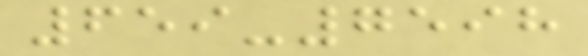659-7598
